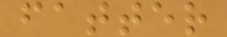fatter
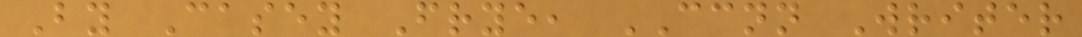By Casey Frye, CCNN Writer
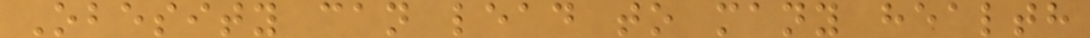Obesity can lead to many health
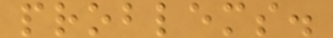problems.
